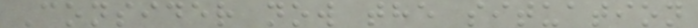Consider now the situation
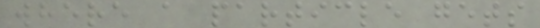where a particle gets
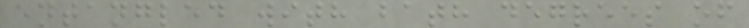entangled with bath degrees of
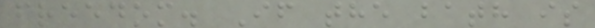freedom. If the bath is
